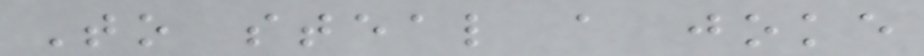To steal a joke
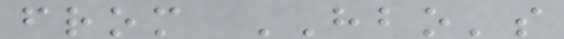from HBO's
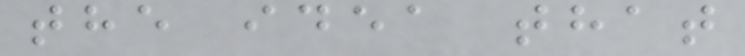the idea that
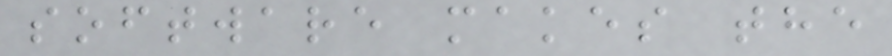software makes the
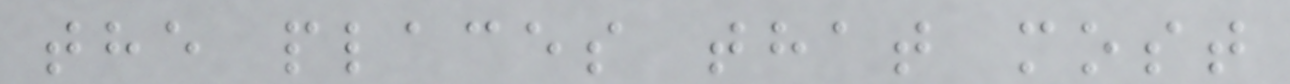the places that most
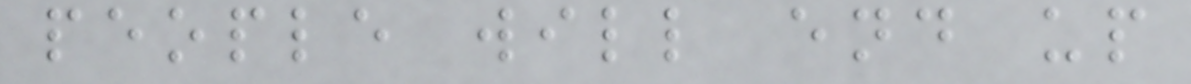people will end up
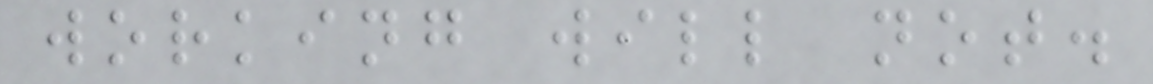working will not.
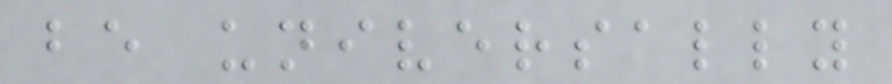be universally
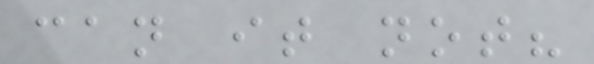can it not?
